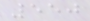550
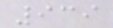939
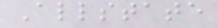Allstate
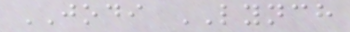JODI LYNCH
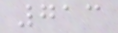713
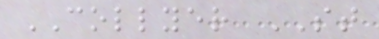COLLYER ST
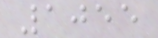1055
